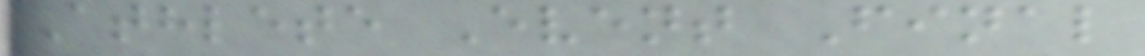Athlete Event Final
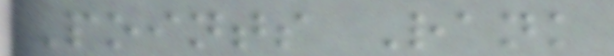Points Rank
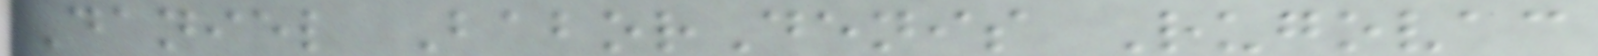Daniel BaborDenis Rugovac
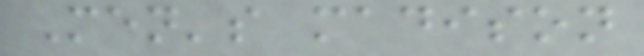Men's madison
